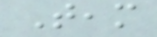Team
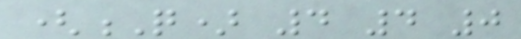(Q) 4 4 0
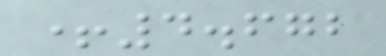+4.672
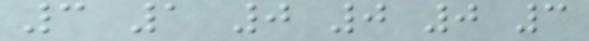3 1 0 0 0 3
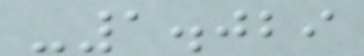-1.029
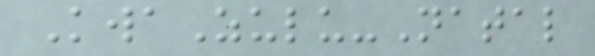KwaZulu-Natal
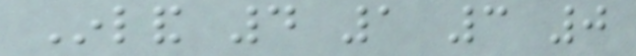Inland 4 1 3 0
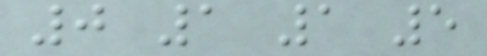0 1 1 5
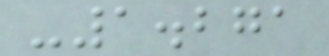-1.271
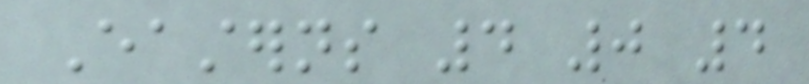Easterns 4 0 4
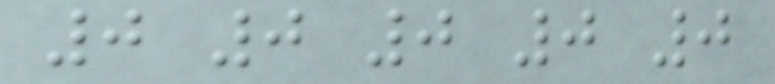0 0 0 0 0
